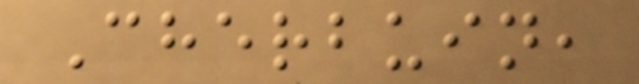Cherbuin,
